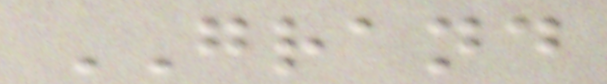GRAND
